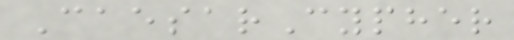CaesarCypher
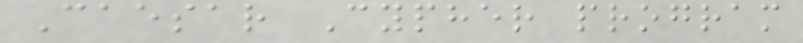Caesar Cypher program
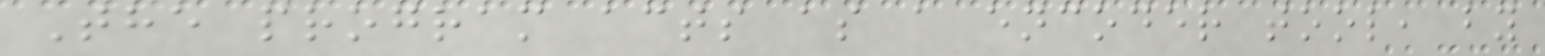The program acts as a encoder tool, by
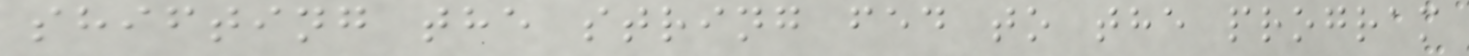shifting the string fed to the program
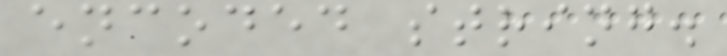encoded string.
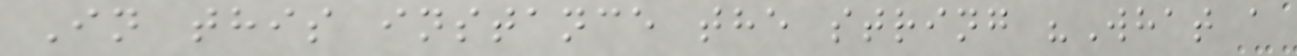In this instance the string "What a
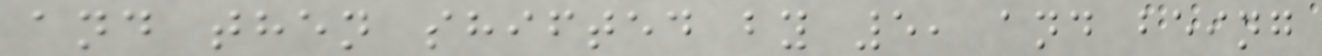and then shifted by 5, and being
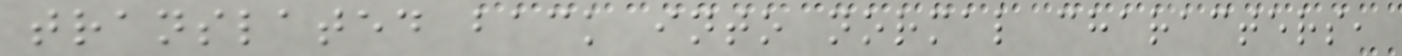translated back into normal characters,
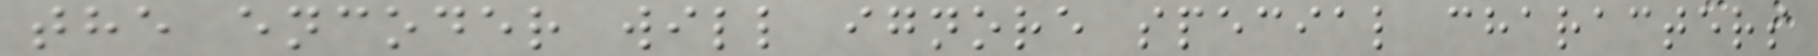the encoder will ignore special characters
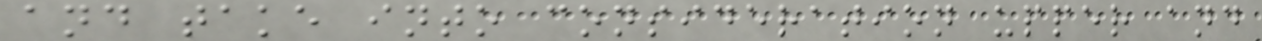and take into consideration upper and
